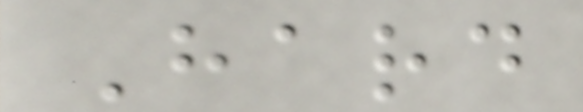Hard
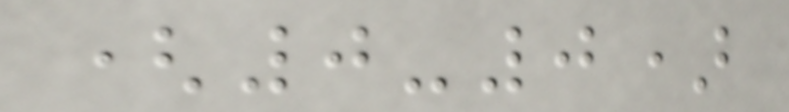(0-0)
